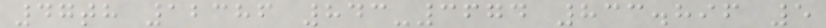47th 12386 843-3674 833.896 5
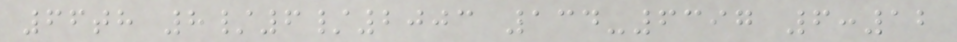66th 8/6/2003 134-6397 6:12
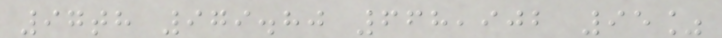97th 979.80 668,902 95%
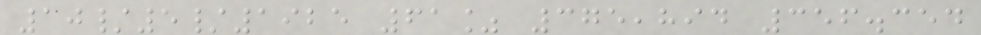10/5/1925 61% 375,894 356.354
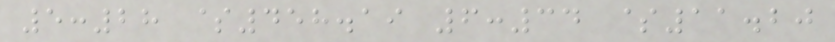5:28 $458.19 6:34 $11.20
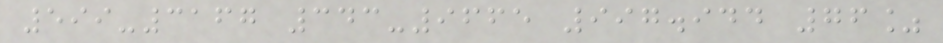599-3167 343-9665 997.944 76%
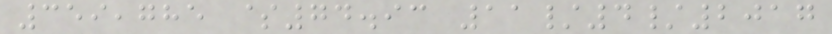359,785 $74.93 11/4/2017
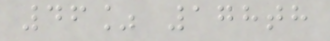46% 178th
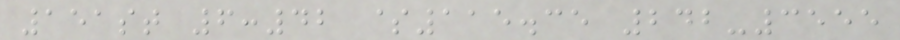151st 6:42 $115.35 242-3555
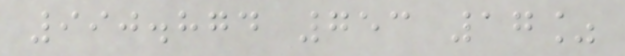990.874 753 17%
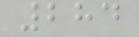284
